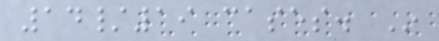14/19 cases. In
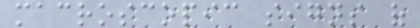macroscopic signs of
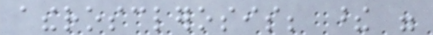atherosclerosis; these were
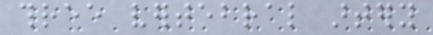three vertebral artery
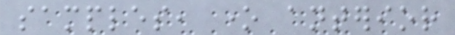samples, one anterior
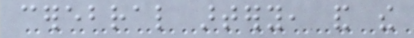cerebral artery, and the
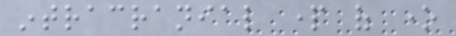intracranial part of one
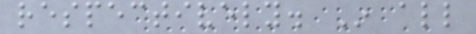respectively. In all
